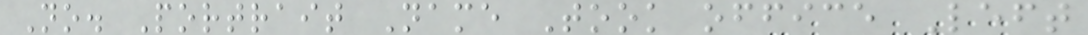No. Portrait Name Took office Left
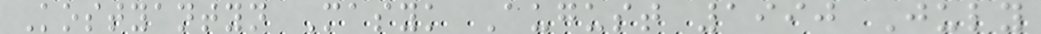Kostyantyn Masyk August 1990 July
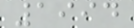1994
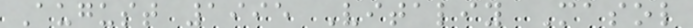August 1995 Vitaliy Masol
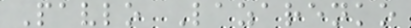Pavlo Lazarenko
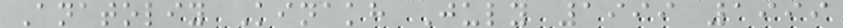Anatoliy Kinakh July 1999 1999
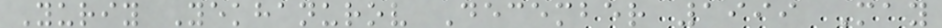Yuriy Yekhanurov December 1999 May
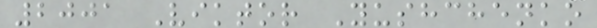2001 Viktor Yushchenko
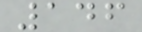146
